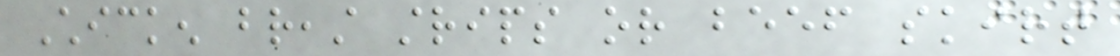Chicken breast strips or beef skirt
